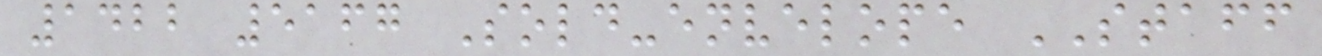1422 5167 Sold-envelope STAFF
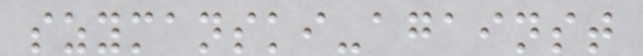szymanski-against
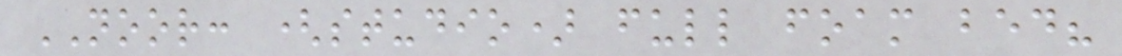NOOR: (studio) full foam bed?
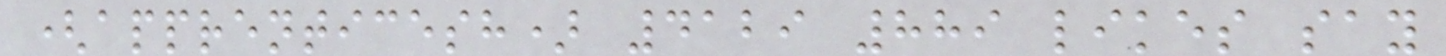(apprenticesh) 4129 889 likes say
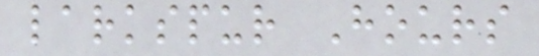larkspur Hours
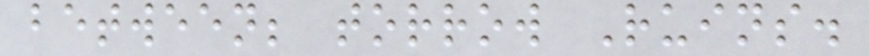between; torrow Ruins.
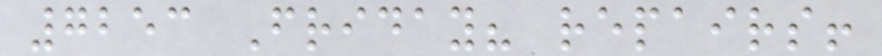7253 Friday? repairs!
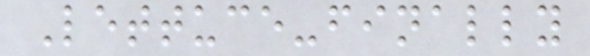Lettuce-finally
